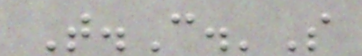T.C.'S
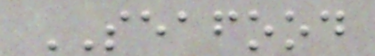SEAFOOD
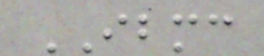IBMC
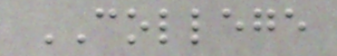COLLEGE
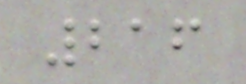216
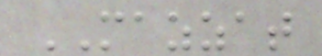MAZZAT
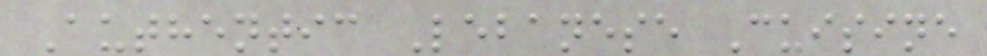Authentic Lebanese Cuisine
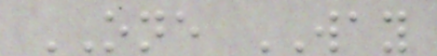ONE WAY
